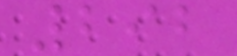292
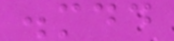.mdd
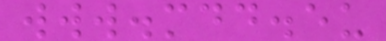www.mdd.eu
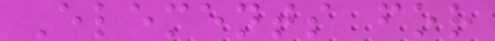Elements for
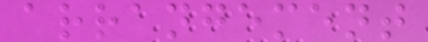arrangement
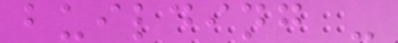building -
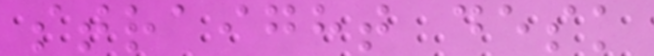straight desk
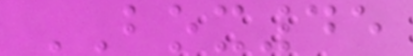BOX45
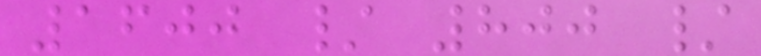1600 / 800 /
